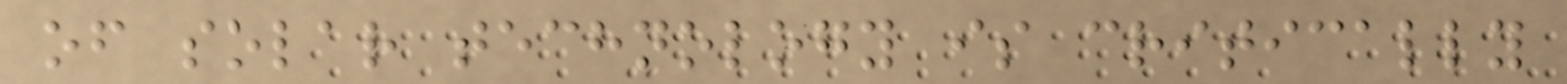of solar technology is critically
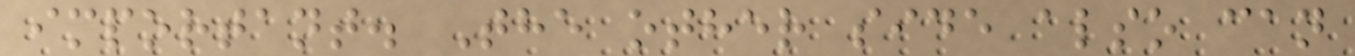important. The other side also can
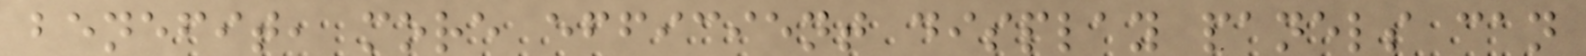benefit, more efficient display panels can
